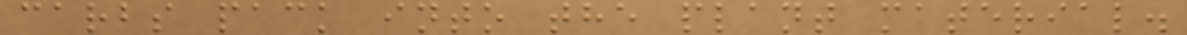carbs pack into the plant material.
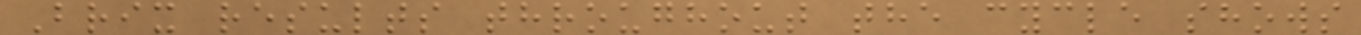Brix results throughout the cycle shows
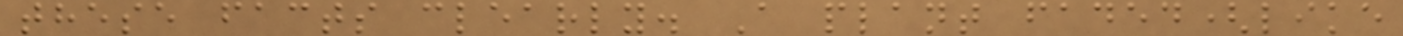these facts clearly. A plant faded(like
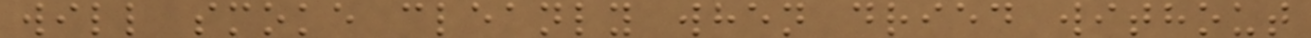will smoke cleanly when dried without
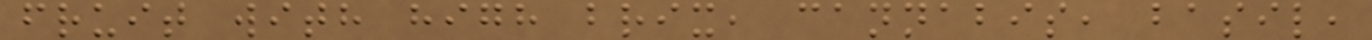fruit with high brix, cannabis, basil,
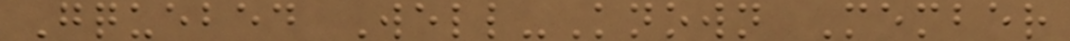Gquebed Well-Known Member
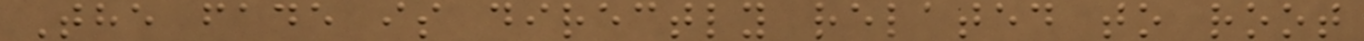The fade is directly related to root
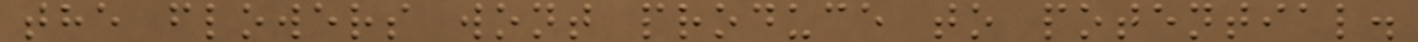the flowers wont produce to potential.
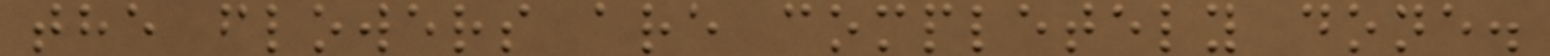the flowers are completely done.
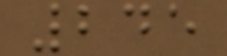245
